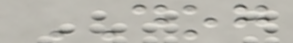DOG
